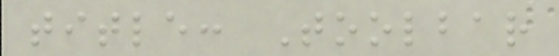title: Toolbar
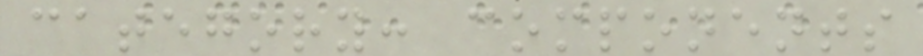category: components
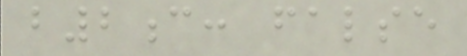b2c: false
